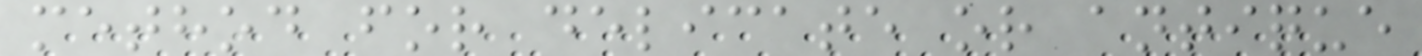method for delicate or antique
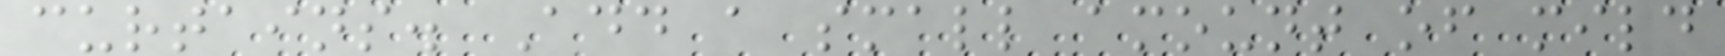curtains. Add a small amount of mild
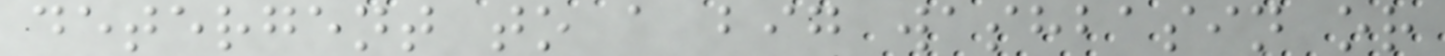detergent to a big washbasin or
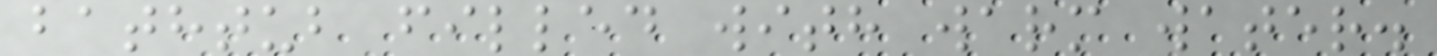bathtub filled with warm water.
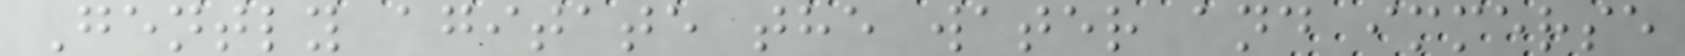Gently agitate the water and immerse
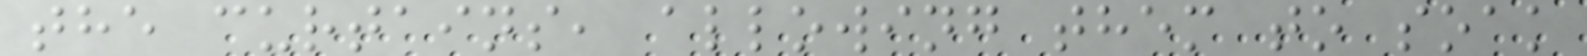the curtains, allowing them to soak
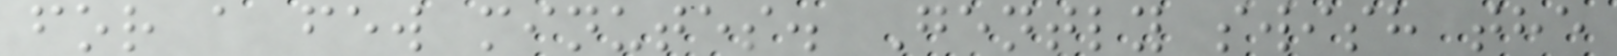for a few minutes. Gently swish the
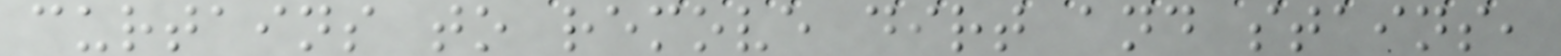curtains to remove dirt and stains,
